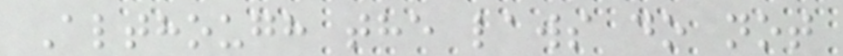Although the laws do not
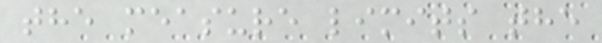the measure limits the
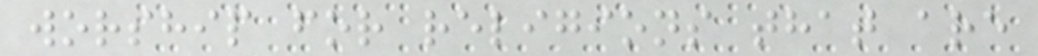worship for religions that are
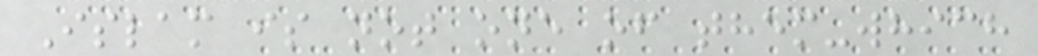Islam is not one of them-which
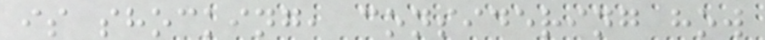is shocking, considering how
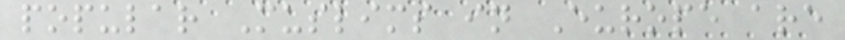popular Muslims in Europe are
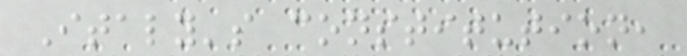Italy's constitution,
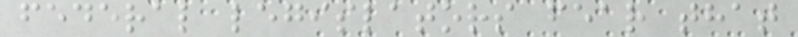federal legislators fear that
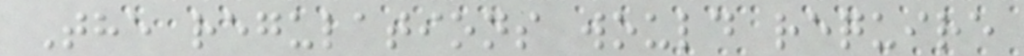The regulations would require
